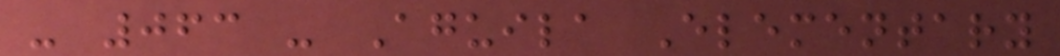- 063 - Aguila Elementary
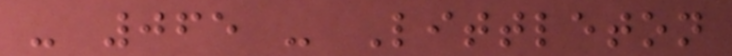- 065 - Littleton
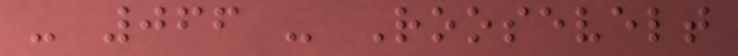- 066 - Roosevelt
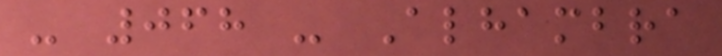- 068 - Alhambra
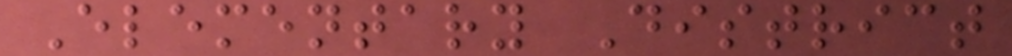Elementary District
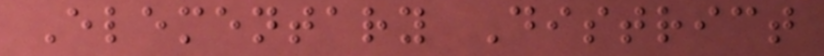Elementary District
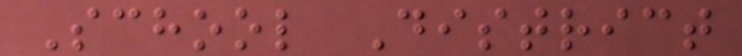School District
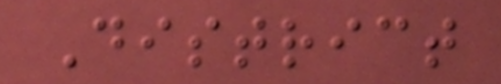District
